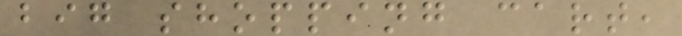big shopping cart,
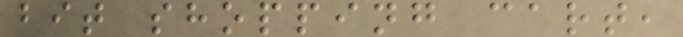bit shopping cart,
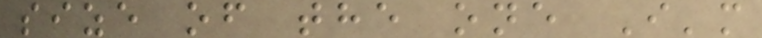size of the one I'm
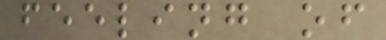feeling of
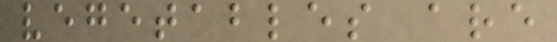vegetables are
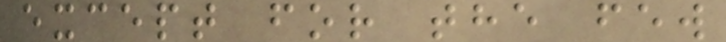except for the few
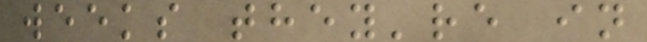weeks they're in
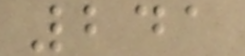241
